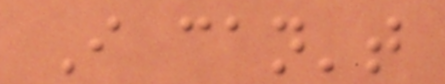I can't
